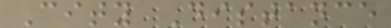City Distance
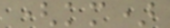(km)
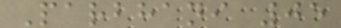Parbhani 05
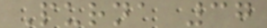Purna 37
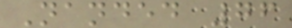Nanded 76
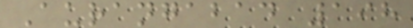Aurangabad 198
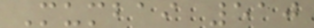Mumbai 510
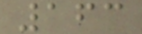163
